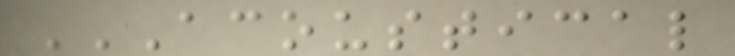ACOUSTICAL
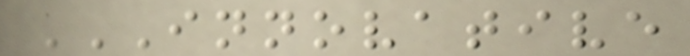INNOVATIVE
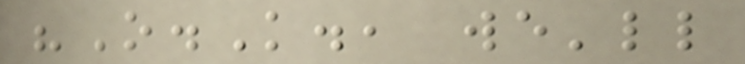"O.K., we'll
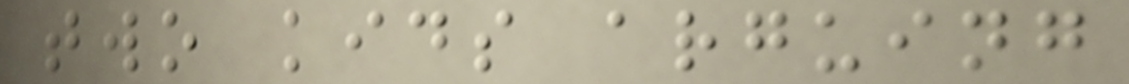two kids arguing
